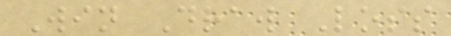Win Draw Loss
